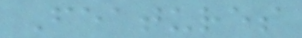Features
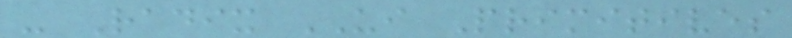- Radix UI Primitives
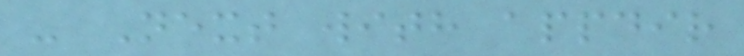- Next with appdir
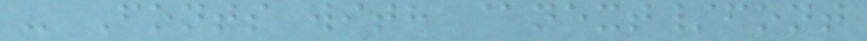- Fonts with @next/font
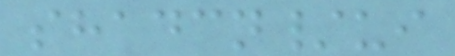shadcn/ui
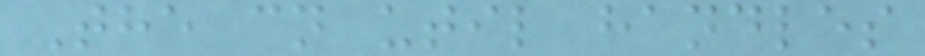The cn util handles
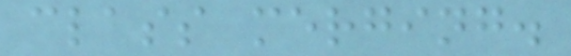class merging.
